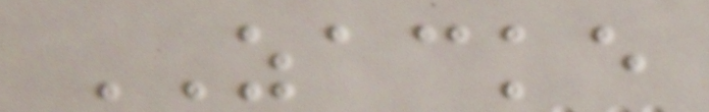ZACKE
